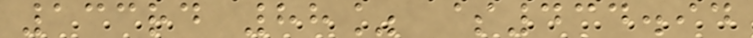133rd 88% $434.94
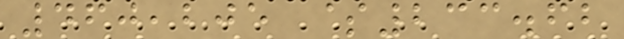460,205 $233.62
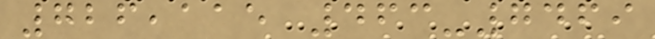726,115 463-7469
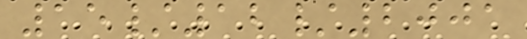15/12/2001
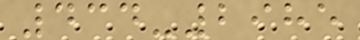434-2985
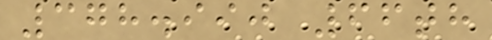378.990 66th
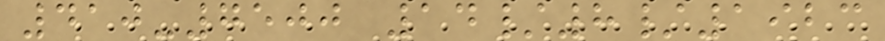410-7500 14/8/1923
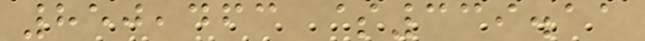850,463 $339.11
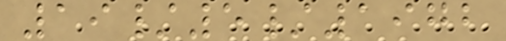19/5/1972
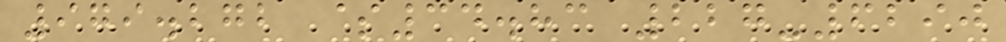979.272 $34.83 227-6290
